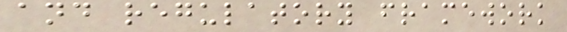and regulatory framework
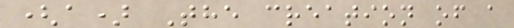(a) The creation of a
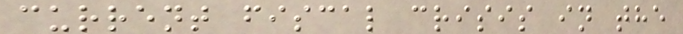current fiscal crisis in the
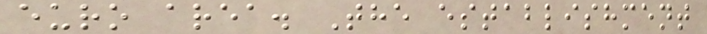euro area. The establishment
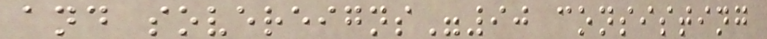and sovereigns"90 consisting
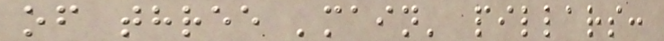of three 'main' pillars:
